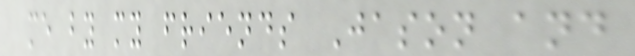me by my friends Jason and
